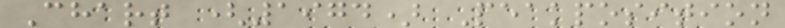Chart (1974) Peakposition
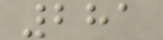281
